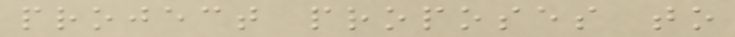project proposes to
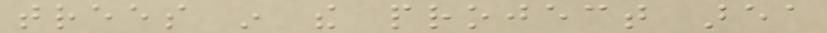trees in the project area
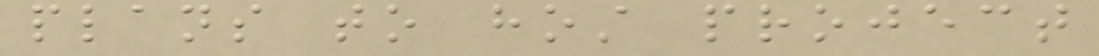plans to host project
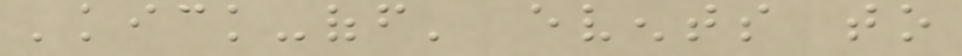'kick-off' events to
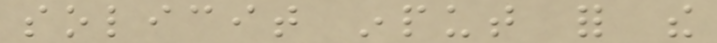solicit input for the
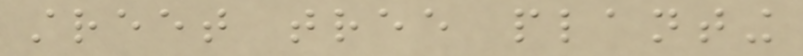street tree planting
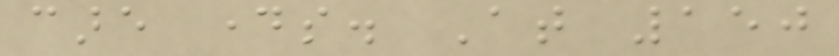care days. At 150
